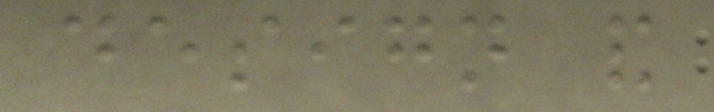design and
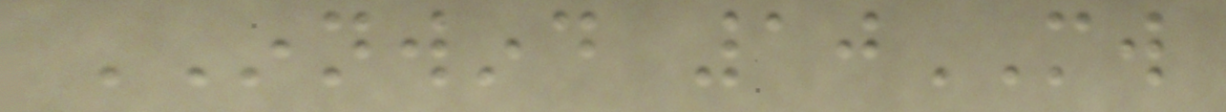INNWIND 10MW
